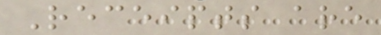Receipts are
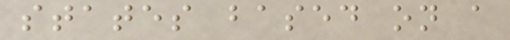states based on a
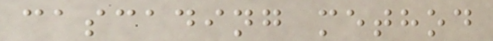cascading method
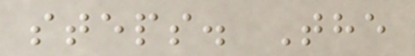steps. The
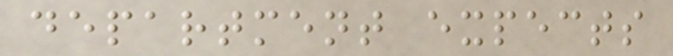department expects
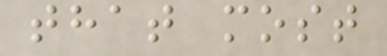that most
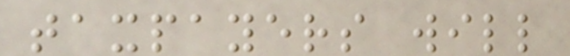taxpayers will
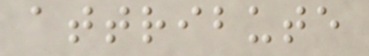attribute
